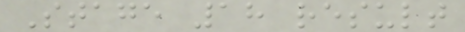Stage 18 result
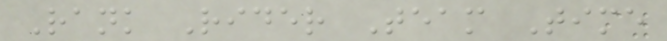Rank Rider Team Time
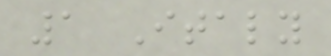1 Italy
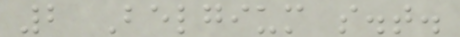2 Belgium s.t.
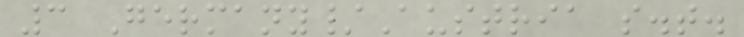3 Germany/Austria s.t.
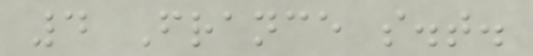4 France s.t.
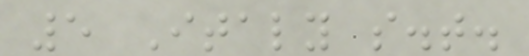5 Italy s.t.
